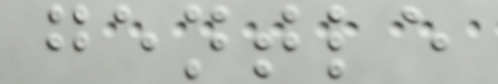gentle
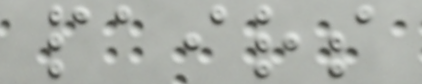pairs
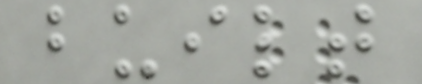built
